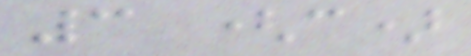3 (c)
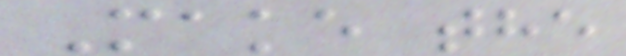Make the
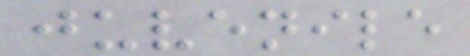juvenile
